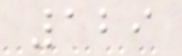129
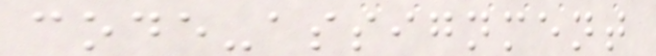code-assignment
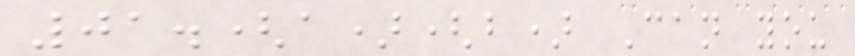01.(a)(b) Can you
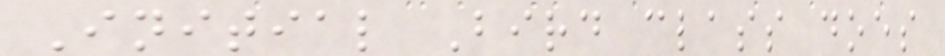Initial Bird class does
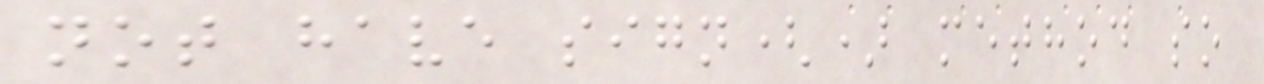not have sign() method so
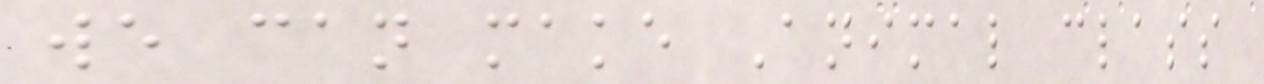we can make Animal class
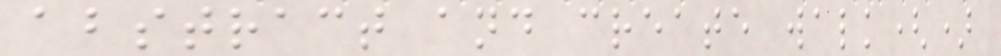abstract and create walk()
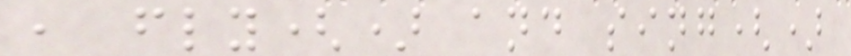, fly() and sing()
